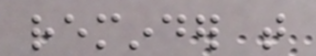reminder that
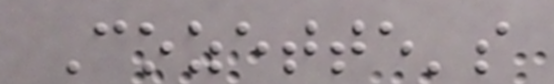Cozette's
